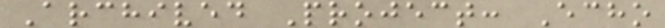Archived Project: Echo
